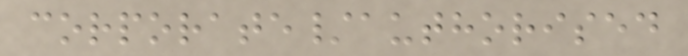corporate/authorised
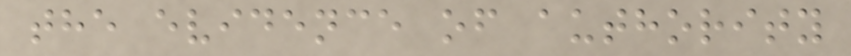the evidence of authority
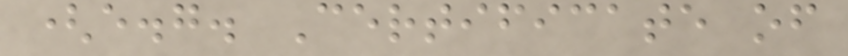(e.g. Certificate of
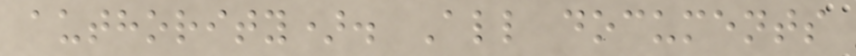authority). All documents
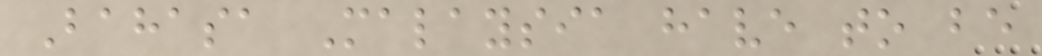Bahasa Malaysia have to be
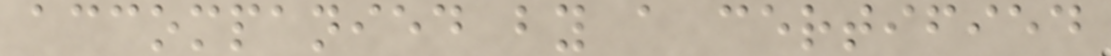accompanied by a certified
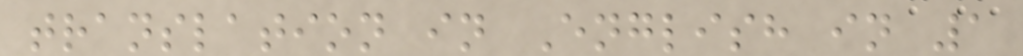translation in English in 1
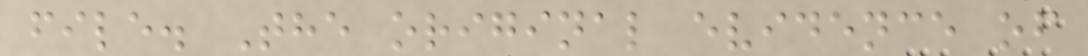file. The original evidence of
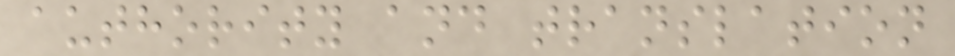authority and translation
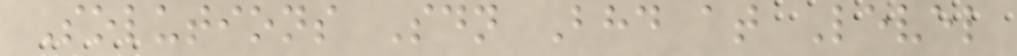Solutions Sdn Bhd at Level
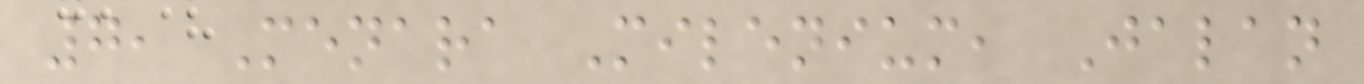7, Menara Milenium, Jalan
